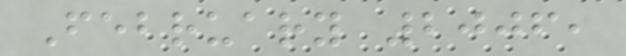February 2006,
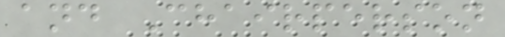and Chairperson
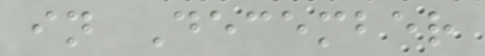in December
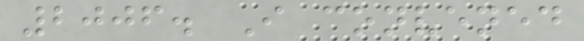2006. I convened
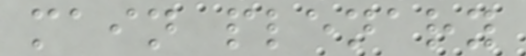main plenary
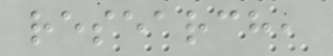research,
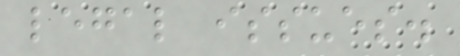legal issues.
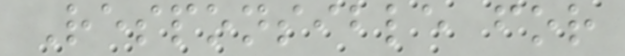Responsible for
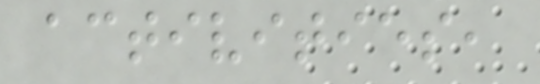activities,
